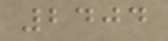2404
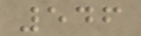546
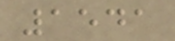1541
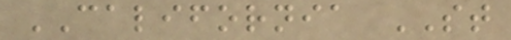CALIFORNIA ST
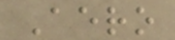Aero
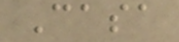Casa
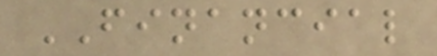FINANCIAL
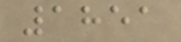1851
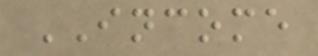INCOME
